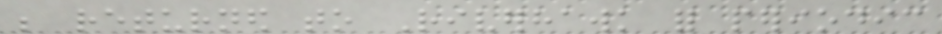be returned to Riverhawk for periodic
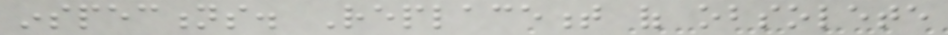inspections. Replacement of obsolete
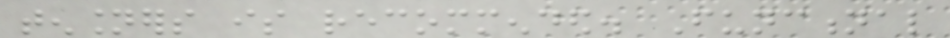tensioners is recommended. Functional
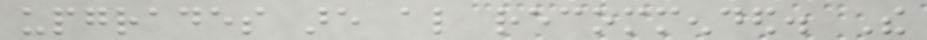upgrades are also recommended. The
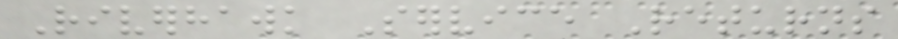Riverhawk Service Returns
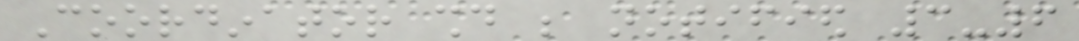Coordinator should be notified 3-6
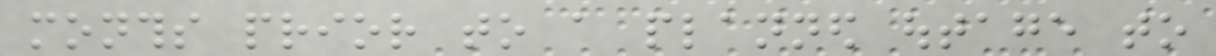months prior to a planned outage to
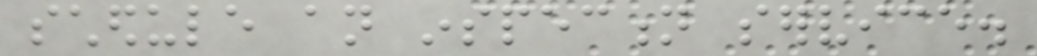schedule an inspection service.
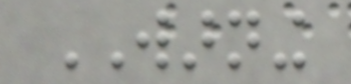WARNING
